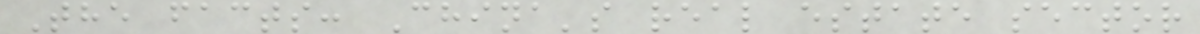The facts: China's real estate sector
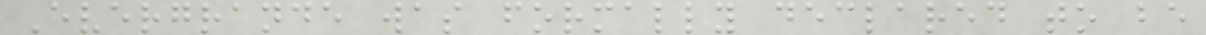Evergrande was formally declared to be
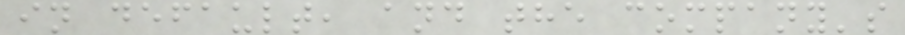in default, and the company's
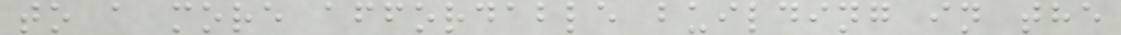to a more affordable building in the
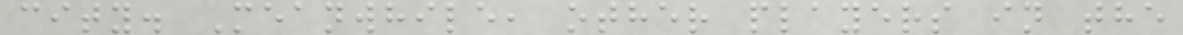city. Meanwhile, other players in the
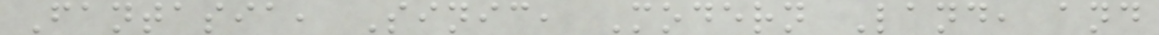Fantasia, Sinic, Modern Land, and
